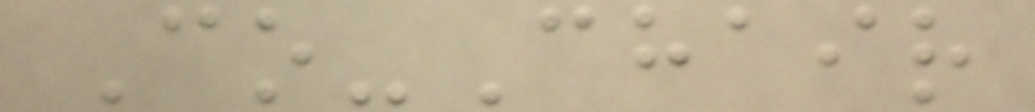Co-Chair
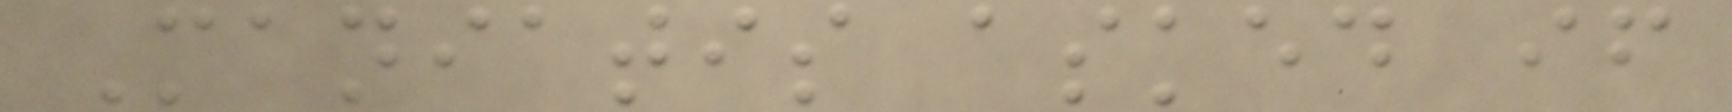Maniatis asked if
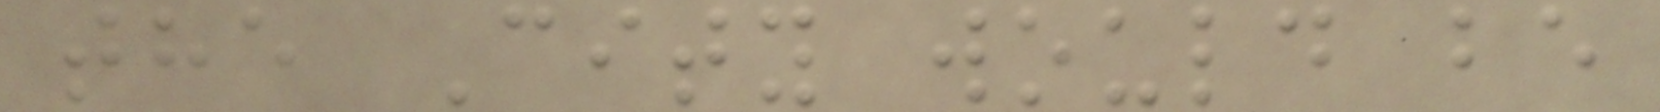the City would be
